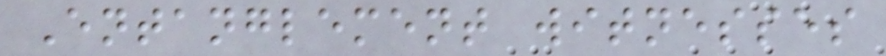Entanglement witnesses
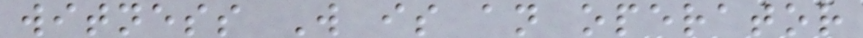witness W is an operator
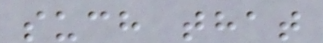such that
